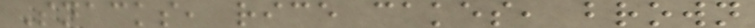Snacks, rice cakes, brown
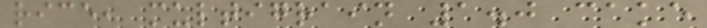rice, multigrain 1.0 cake
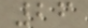26
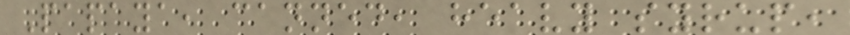Papaya, canned, heavy syrup,
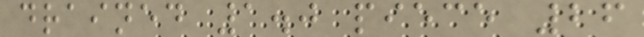drained 1.0 piece 26
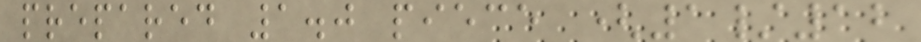prepared 1.0 piece (1/12
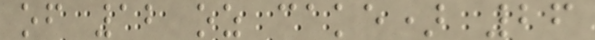of 12 oz cake) 26
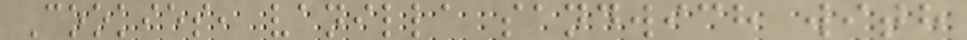Cookies, vanilla sandwich with
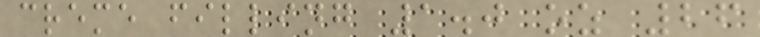creme filling 1.0 oz 26
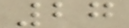27
